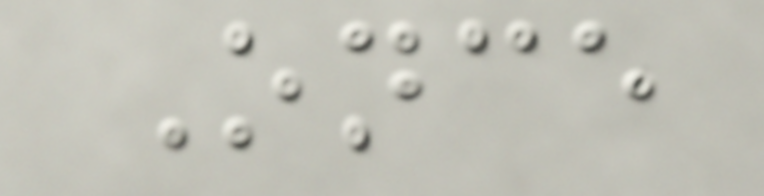Once
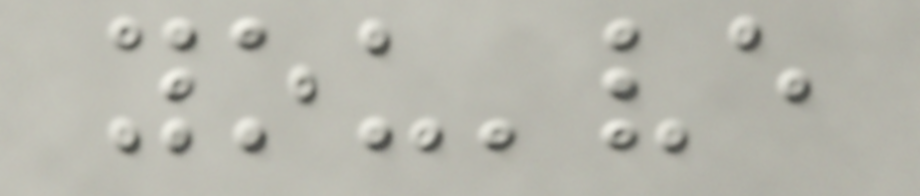you've
